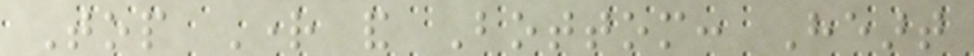Top Right and Bottom: Heart
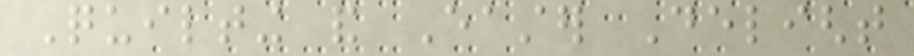Quilting and Easter Delight
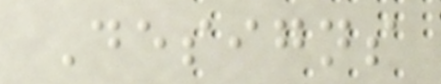Designs
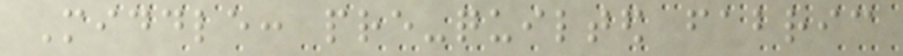Middle: pre-quilted fabric
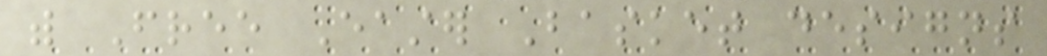with Free Easter Basket designs
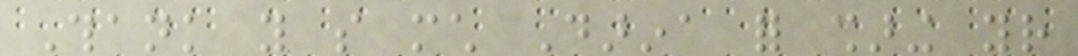Thank you so much Darina for sharing your
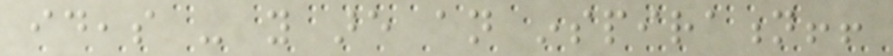ideas - you are an inspiration!!
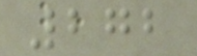272
